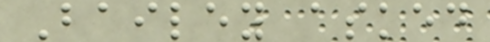Bailey asked
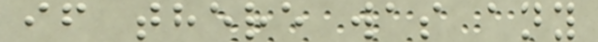if there was any
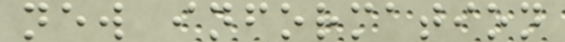new information
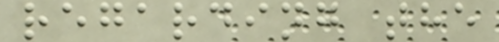regarding the
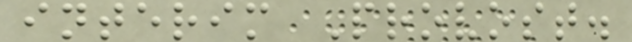interim Provost.
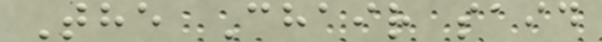The Chair said
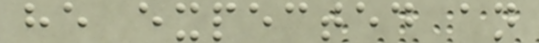he expected an
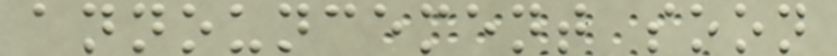announcement soon
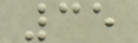35
